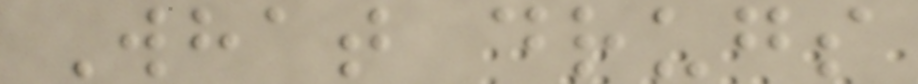What drugs
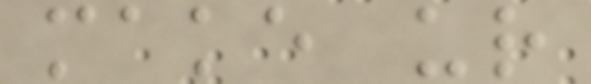make ur
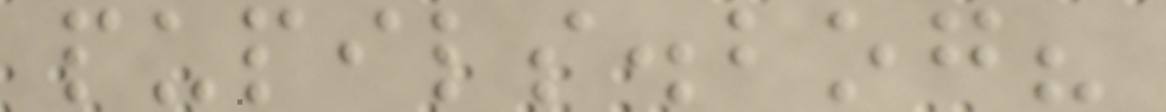pupils.bog?
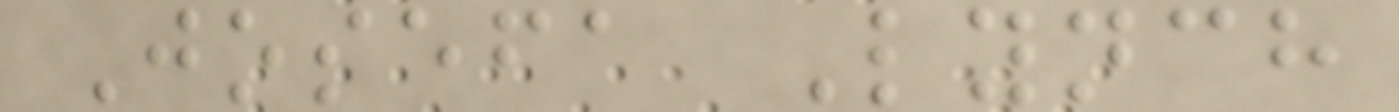Josefa Lynch
